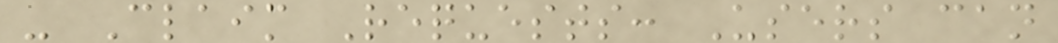- Claim Requests: Users can
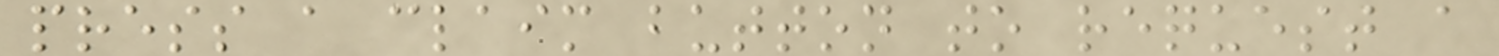press a claim button to request a
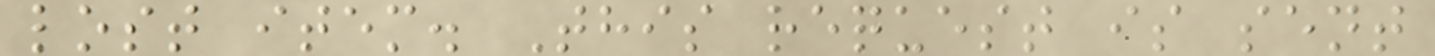lost item. This request is sent
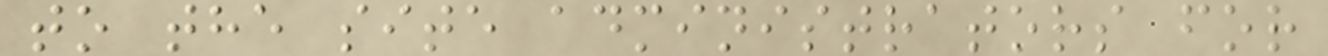to the site administrators for
